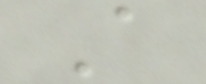A
